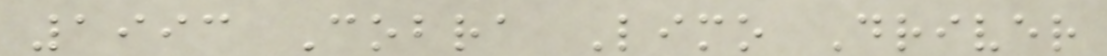1993 Cobra Limo Driver
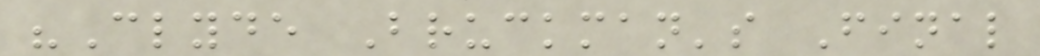"Clyde Bruckman's Final
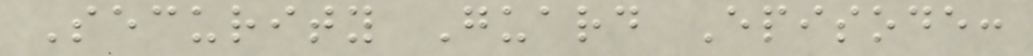Security Guard Episode:
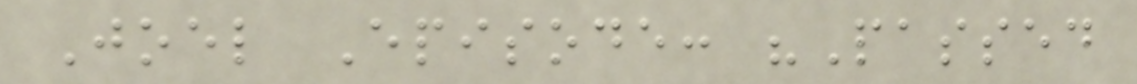Joel Episode: "Passed
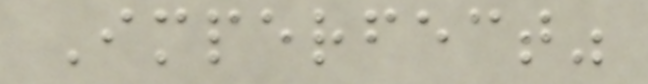Imperfect"
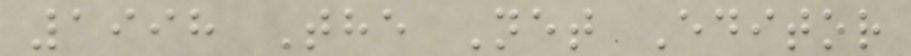1998 The Net Editor
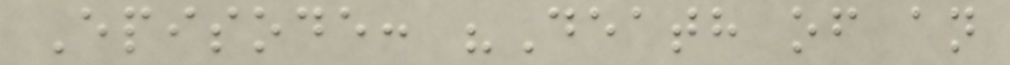Episode: "Death of an
